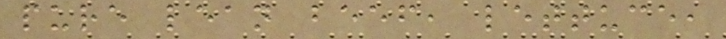pure lean beef, lettuce,
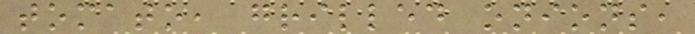tomato, grilled onions,
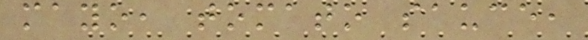mayo, tomato sauce,
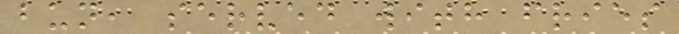bun, served with fries
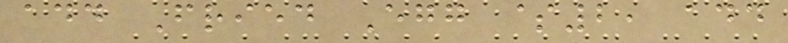add Fried Egg $2, add
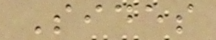Sides
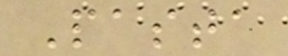Pasta
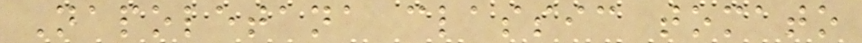Napoletana classic tomato
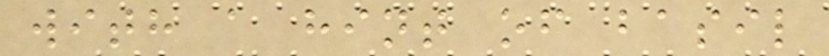with a hint of basil
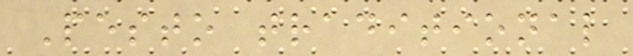Pesto traditional
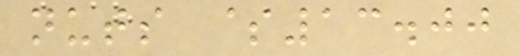nuts $13.00
